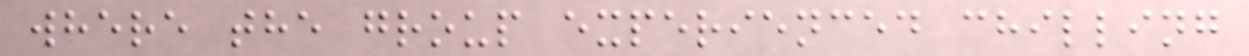where the group experienced chilling
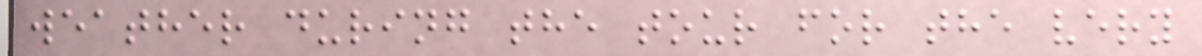weather during the tour for the very
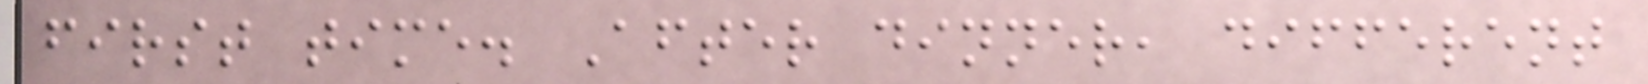first time. After dinner, different
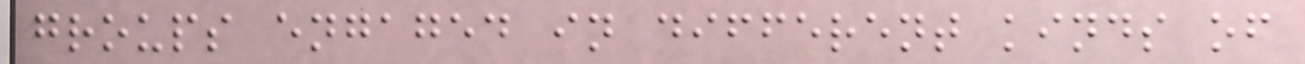groups engaged in different kinds of
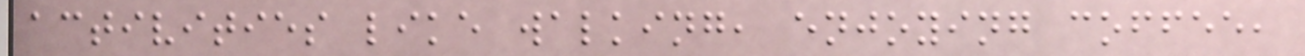activities like walking, enjoying coffee,
